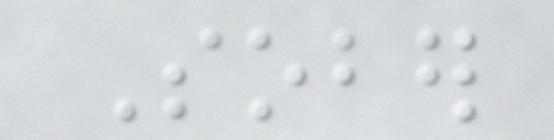Sober
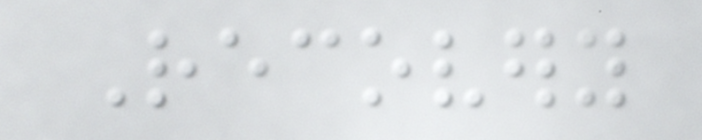Recovery
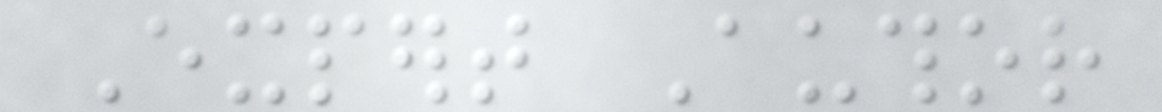Expert Author
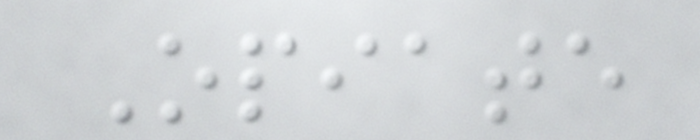Opiate
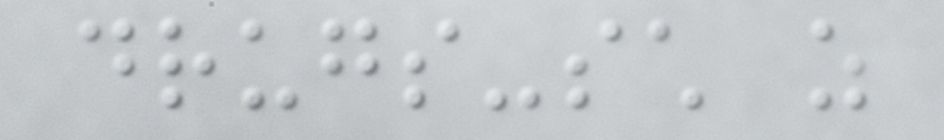drugs-such as
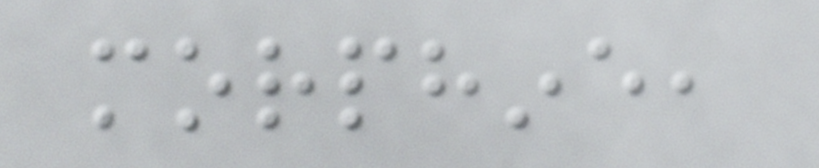morphine,
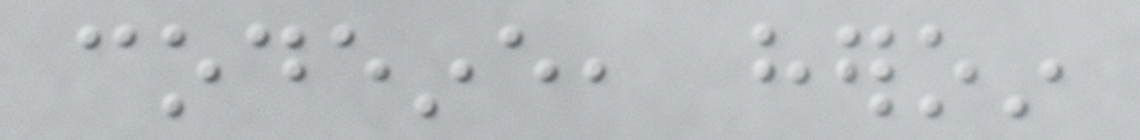codeine, heroin
